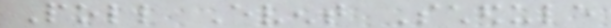Poll Event Schedule
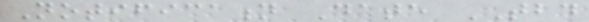Notification Date TBD
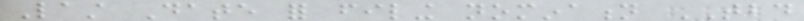Last Date for filing nomination TBD
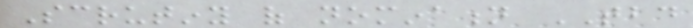Scrutiny of nomination TBD
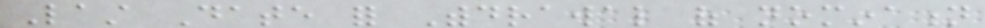Last Date for Withdrawal of nomination
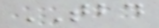TBD
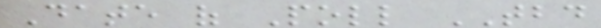Date of Poll TBD
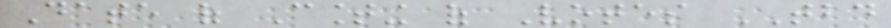Date of Counting of Votes TBD
